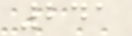241
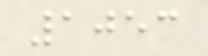1053
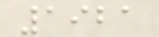1921
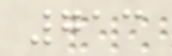713
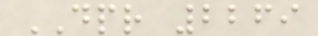DPR 2269
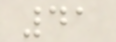41
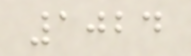1024
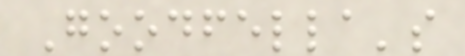Goodfella's
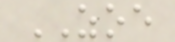ZOE
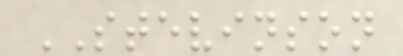STEVINSON
